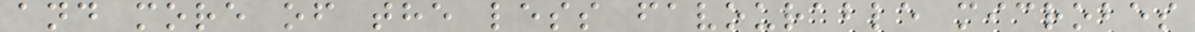and more of the less favourable microbes
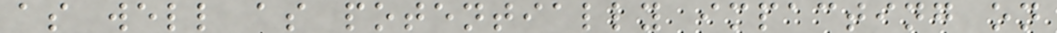as well as potentially impacting on
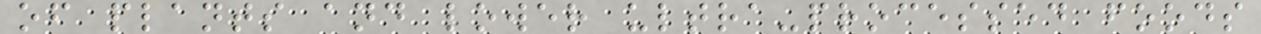of plants and lower ultra-processed foods
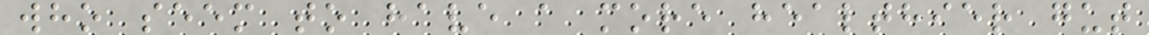who seem to have a more healthier gut
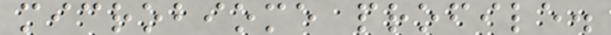microbiome profile.
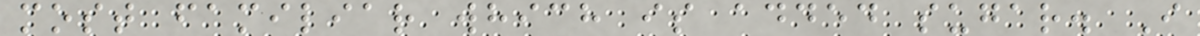most familiar which is added sugar. I
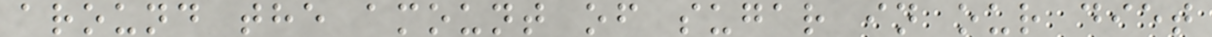around the amount of sugar in our diet
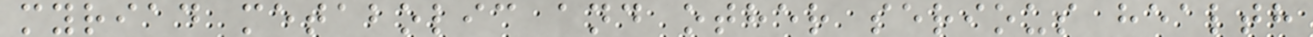myriad metabolic and other serious health
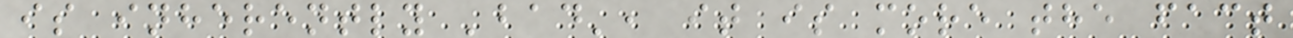is inherently 'bad', it is more the fact
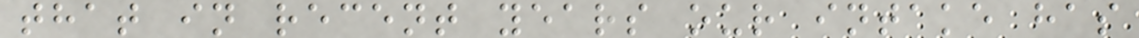that in recent years our intake has
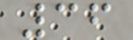36
